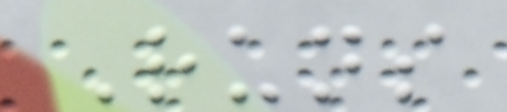Runs
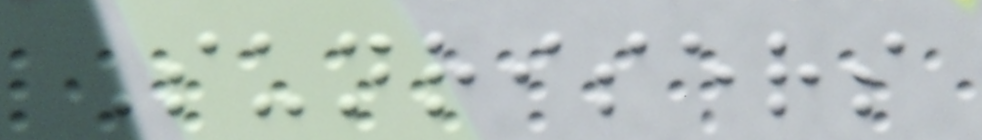Sunrisers
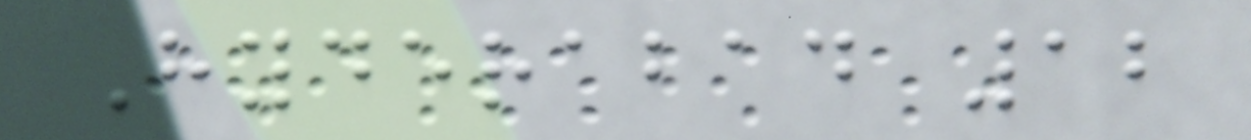Hyderabad 12
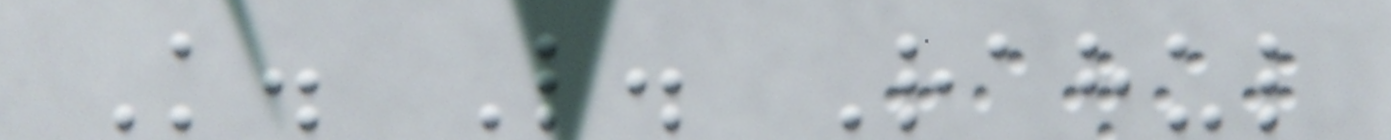K. L. Rahul
